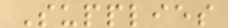Supplies
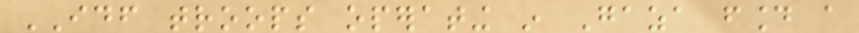IDF troops operating in Gaza found a
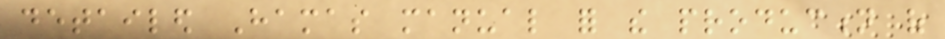detailed Hamas manual for the production of
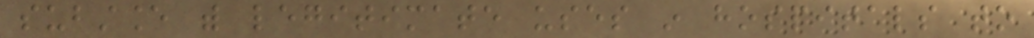substance with legitimate uses in hospitals to
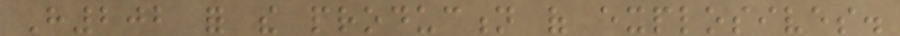H202 for the production of explosives.
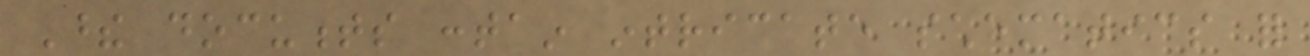These documents contain intricate schematics for
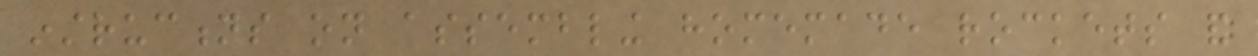instructions on assembling homemade rockets and
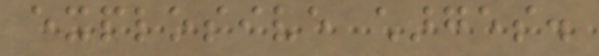explosive charges.
